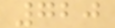720
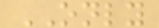ONLY
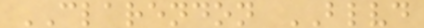CLARENDON BLVD
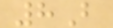8B
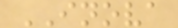INOVA
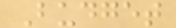Budget
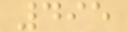495
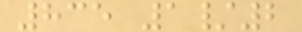835 1/2
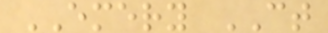EMERY CT
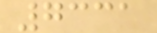7331
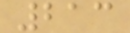213
